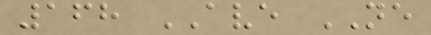168 AVE NE
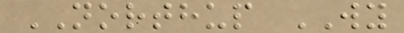NORTHUP WY
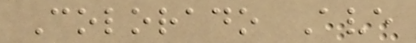Colorado Ave
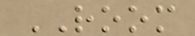ROOM
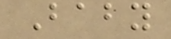Baby
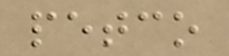petco
